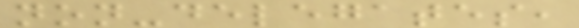non-delegates,
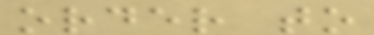order to
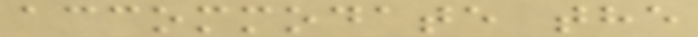accommodate the
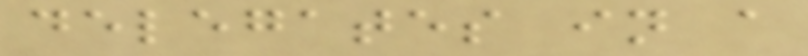delegates in a
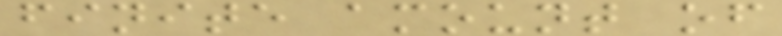finite amount of
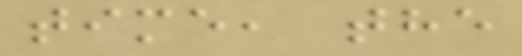time, the
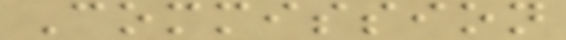Commission
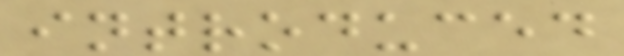introduced
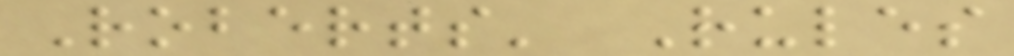Roberts' Rules
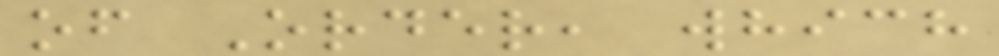of Order, which
